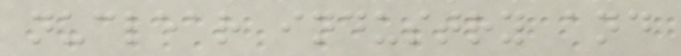nuclear industry and
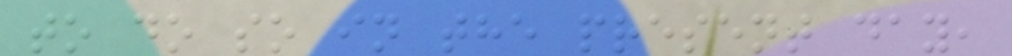to do so in the present day,
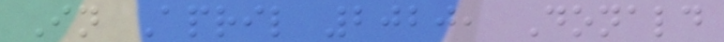In April 2020, Donald
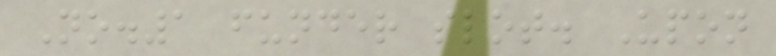No.1 funder slot. Upon
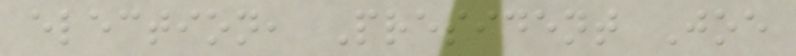election, President Joe
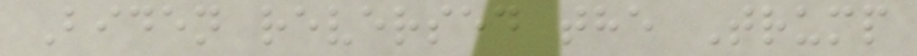Biden reversed the Trump
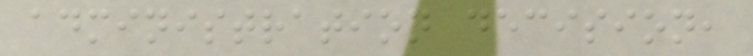administration decision,
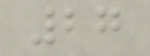27
